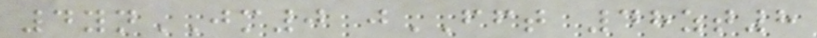4ynJM0 jFFT 48zt8
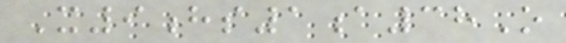X9hs1a38O
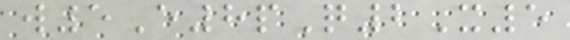w5E8pQ2X5
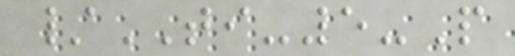/TI-5-P
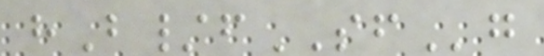hB/fSFg
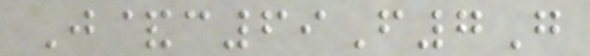J&c69F7G
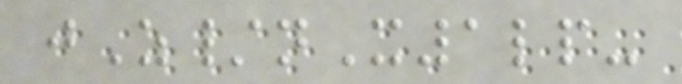jZ/nX1lp-
